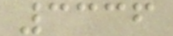3336
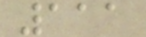111
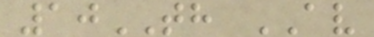10TH AV
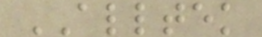ALLTEK
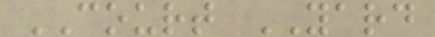COURT YARD
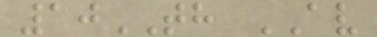10TH AV
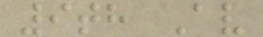9th Av
